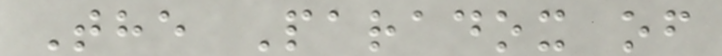The Paradox of
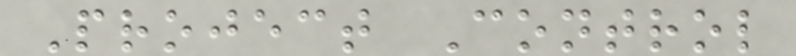Project Control
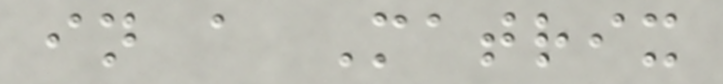in a Matrix
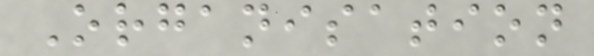Organisation
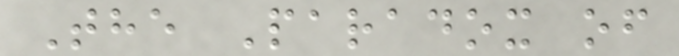The Paradox of
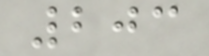203
